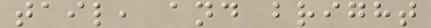tail, and bright
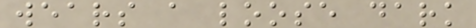wears a loose dark
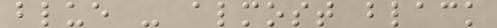blue - almost black
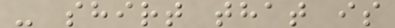- shirt that is
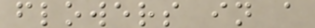flowers in a
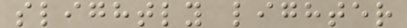slightly lighter
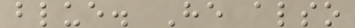blue. He also
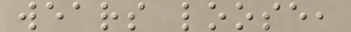wears loose,
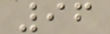96
